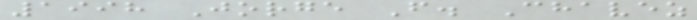1998 Jorge F. Chavez
